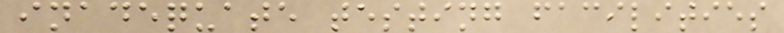inadequate testing facilities
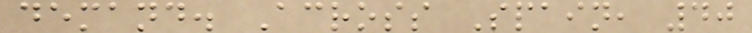demand. Across Spain, 40
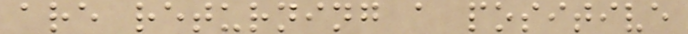are returning a positive
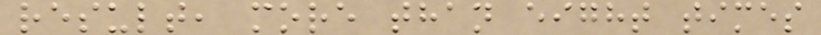result, more than eight times
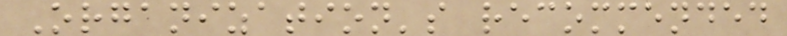Organization's recommended
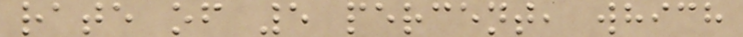rate of 5 percent, which
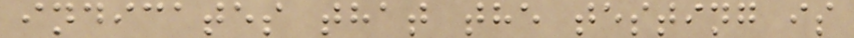indicates that the testing is
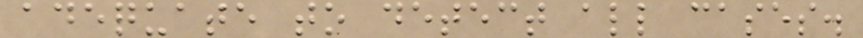adequate to detect all cases.
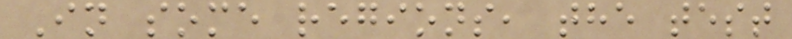In some regions, the test
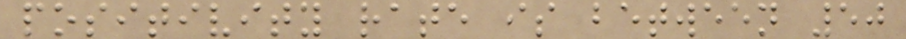positivity rate is between 50
